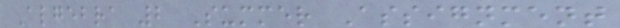Algebra 2 Summer Assignment
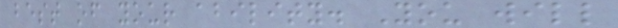best of your ability. You will
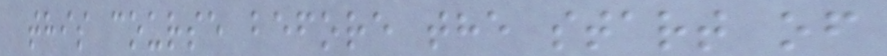this course before the start of
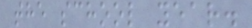the school year.
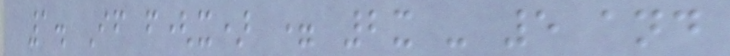1. If f(x) = 2x - 5 and
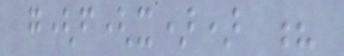g(f(x)) ?
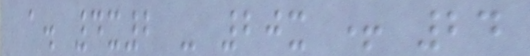a. 4x2 - 20x + 24
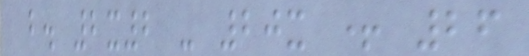b. 2x2 - 20x + 26
